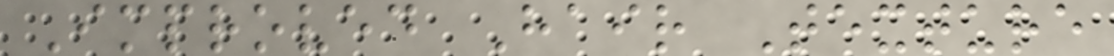Improved Hair Texture
